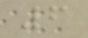6
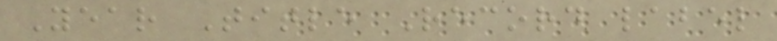Year Title Record label
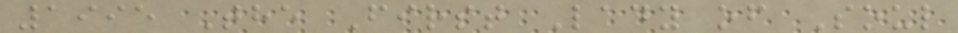1995 The First Lady of Soul
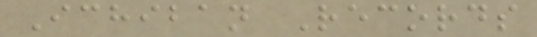Ichiban Records
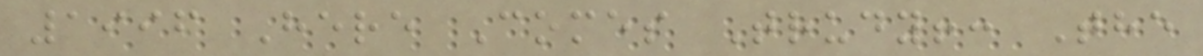1996 Here Comes Trudy!: The
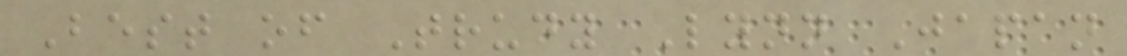Best of Trudy Lynn Japan
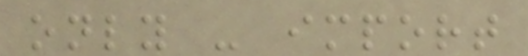only - import
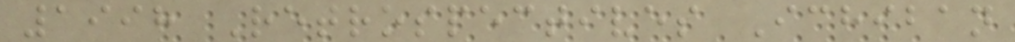1998 Retrospectives Ichiban
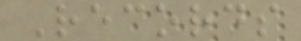Records
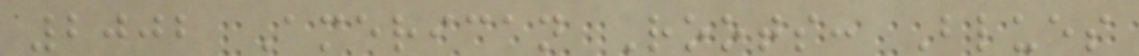2002 American Roots: Blues
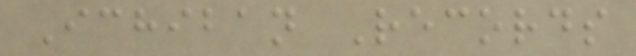Ichiban Records
